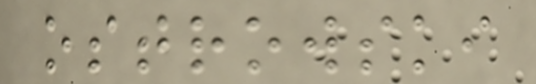ostrowski
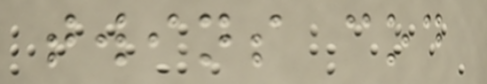twins cod
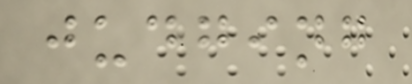judging
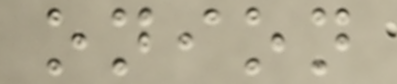onion
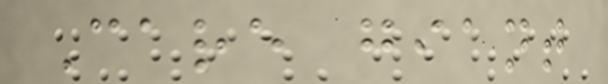Care giant
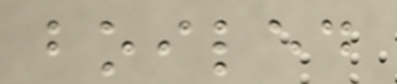boiled
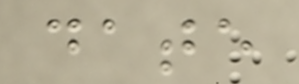date
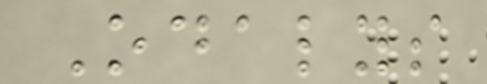Odalys
